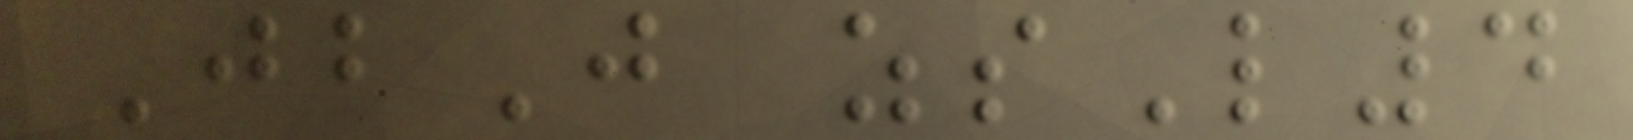JbJ zsL4
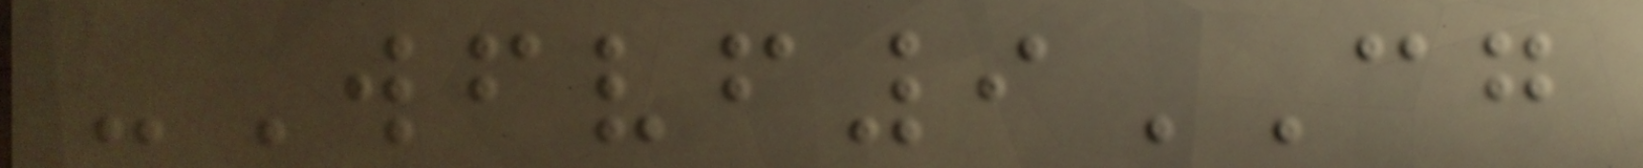-Wfvf9CG
